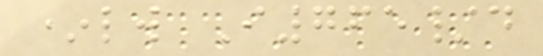*lw I765/d
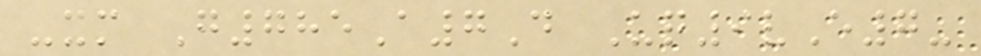-xm G785A7D Uq9vE7-
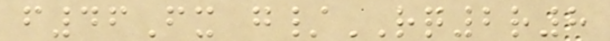f46Fx g/RQ2r8
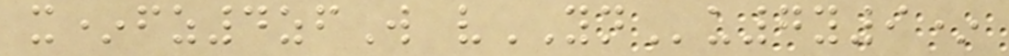x*fz4zfW vYNu7y9*
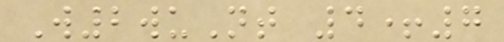W2wuNt 4+7
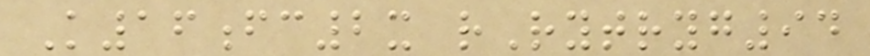K16fc2x rRytryg94
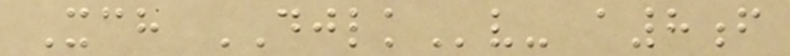Xch DJLKv- a8f
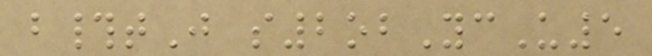b#tJ s2obYcU5
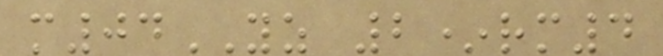m04YZ 2*rm4
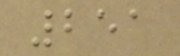251
